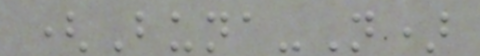(Buna-N)
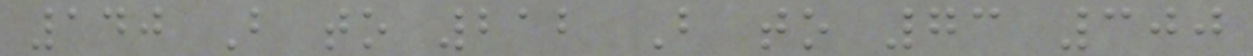140 B to 212 B to 73 300
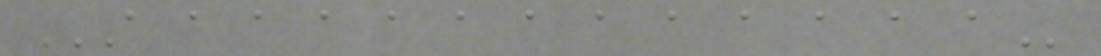A A A A A A A A A A A A A
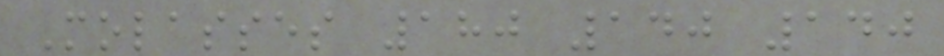Molasses 180 140 140
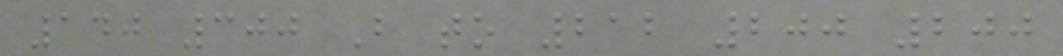140 300 B to 212 200 200
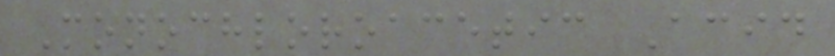Monochloroacetic Acid
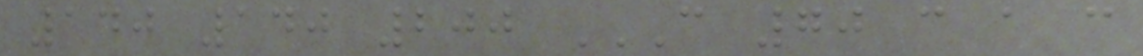140 140 200 C 70 C A C
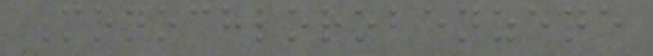Monochlorobenzene
